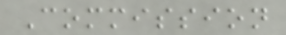Commission
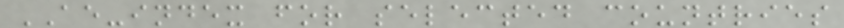AE-index for selected countries
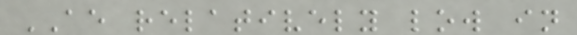AE relatively low in
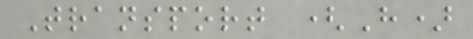Transport (H)
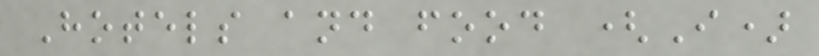Hotels and food (I)
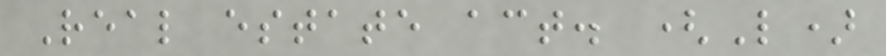Real estate act. (L)
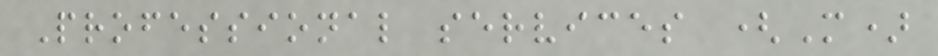Professional services (M)
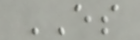ES
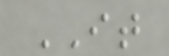IT
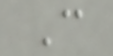C
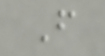F
